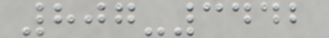807-3442
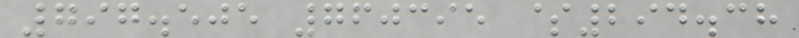797.505 760395 $294.38
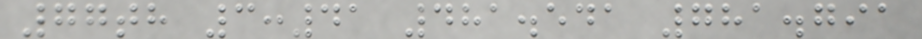77th 3:41 481.541 781.791
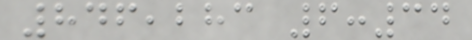846,283 6:34
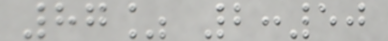87% 2:50
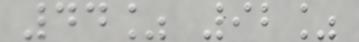44% 92%
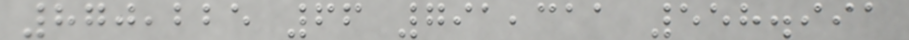870,225 66 791,311 558.991
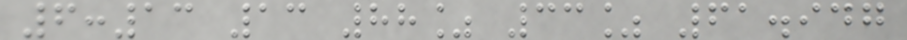6:13 13 88% 33% 61.947
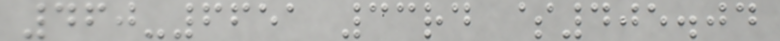460-6651 33rd $405.04
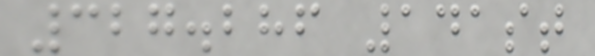327.286 141st
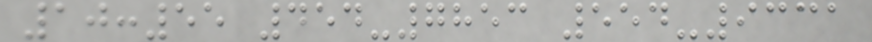10:55 454-7853 554-9331
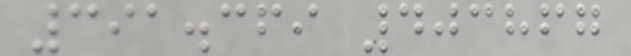391.369 403867
